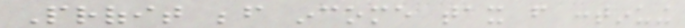Profit before income tax from continuing
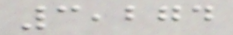3,274
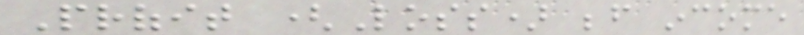Profit (Loss) before income
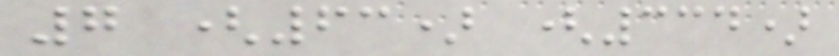7 (63) (334)
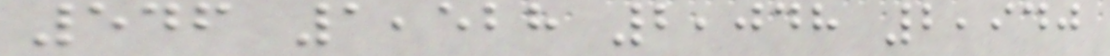546 1,528 2,048 2,940
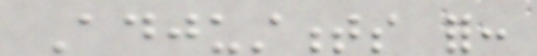Adjustments for:
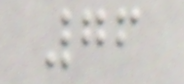76
